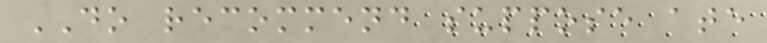DO recommend suppose ate
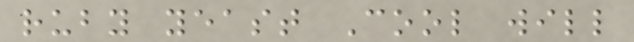ruby yeast Cool will
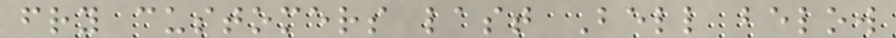fry customers last Bell below
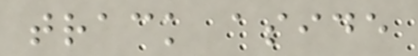track aside
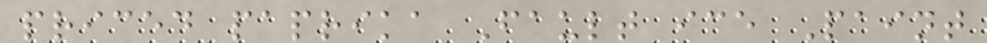priced paprika Fault ice Paint
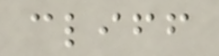cliff
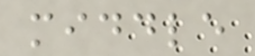middle
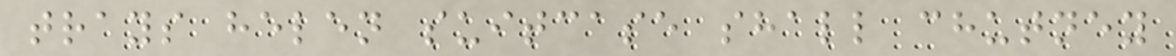trays helen suitcase shall chutney
